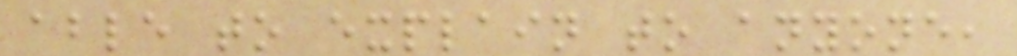able to explain to anyone,
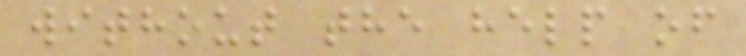without the help of
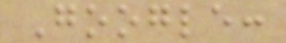Google:
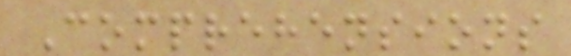Comprehensions
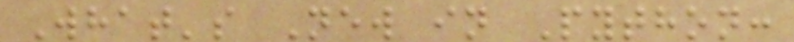What's New in Python:
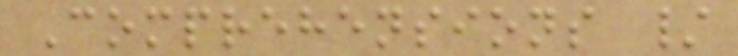Comprehensions /
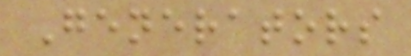Generators
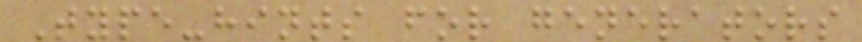Type-hints for generators
